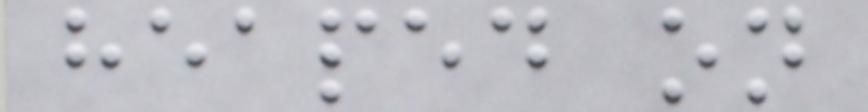heaped on
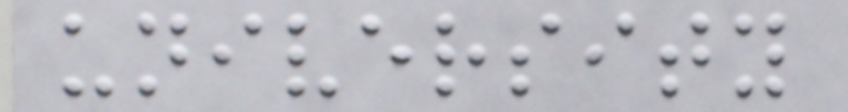university
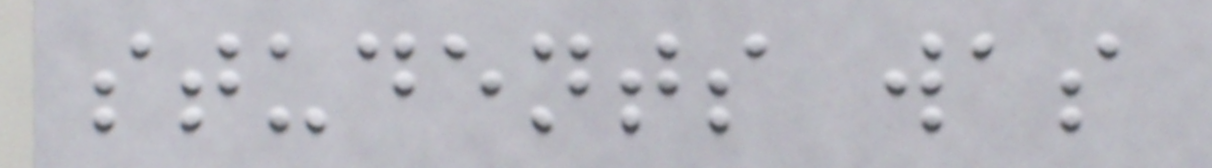students was
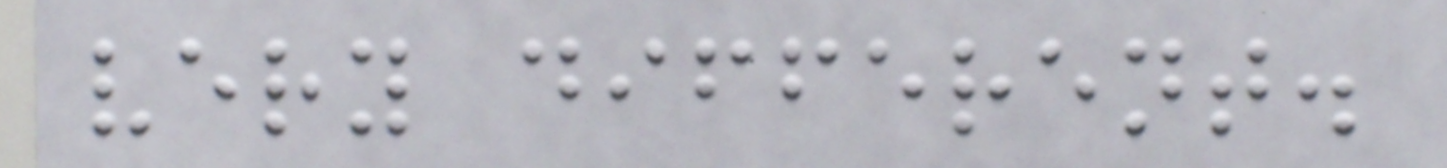very different.
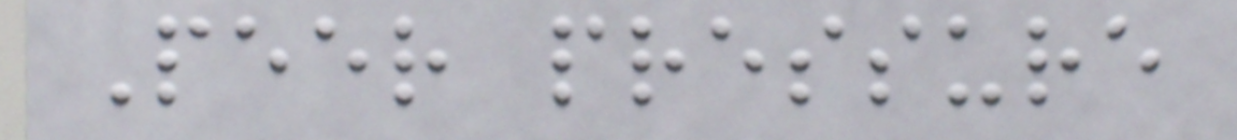Peer pressure
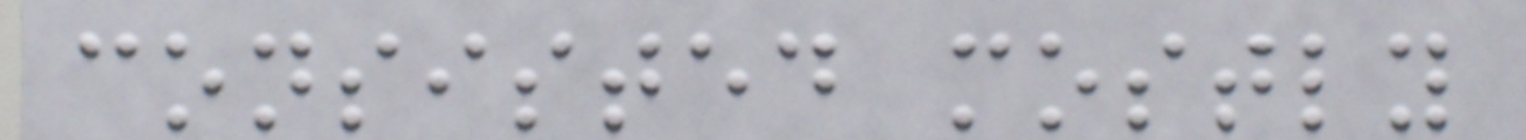consisted mostly
